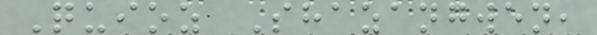Quioz Shazangwen,
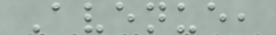Avenue,
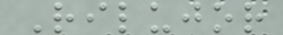Rilujor
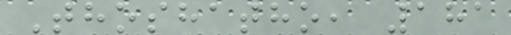Thoshatho, 181
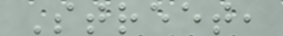Street,
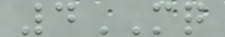4MQ
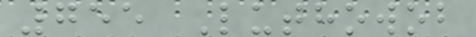755 Luthowob
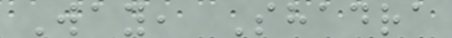Way, Shadra
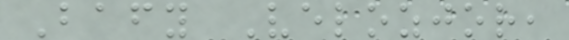Bafy Velozjor,
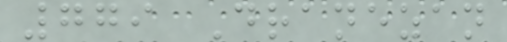779 Dranezan
